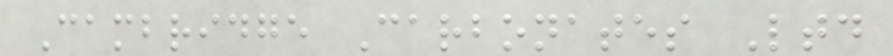Cambridge Carbonates Ltd
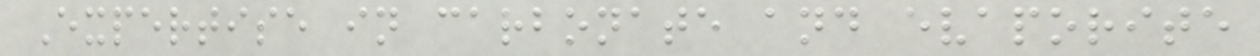Expertise in carbonate and evaporite
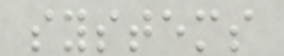systems
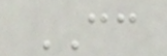CC
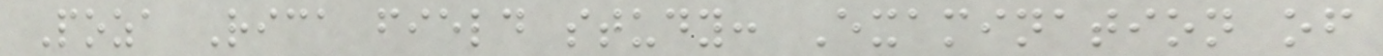Poza Rica field study: Examination of
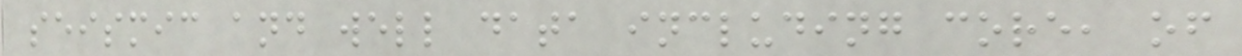seismic and well data including core, of
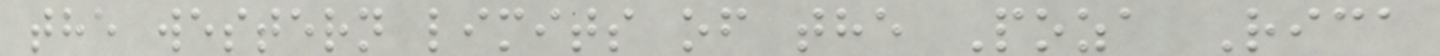the western limits of the Poza Rica
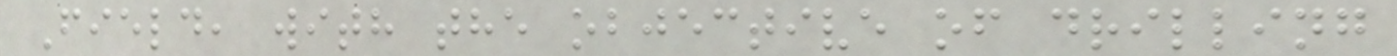Field, with the objective of drilling
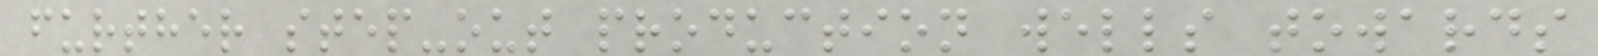further step-out production wells towards
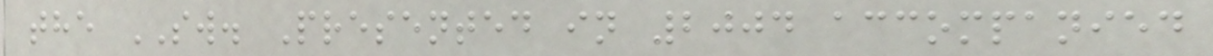the SW. Presented in 2004 accompanied
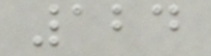124
